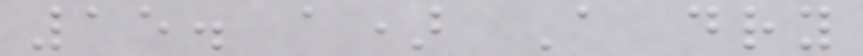15. a) A dry
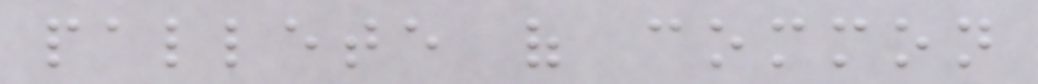pallete of common
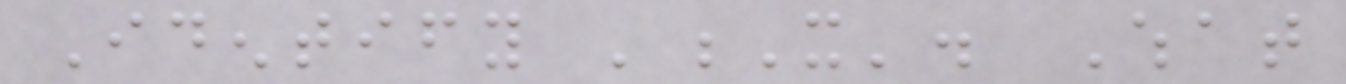Identify 'X'. What
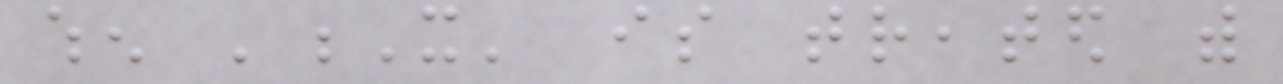when 'X' is treated with
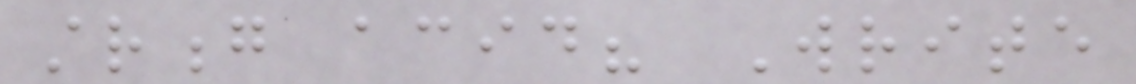strong acid? Write
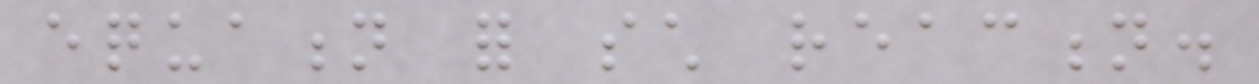equation for such reaction.
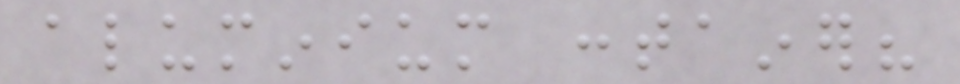aluminium container?
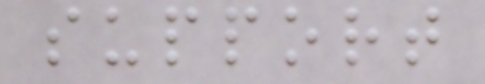support
